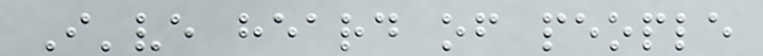I've heard of people
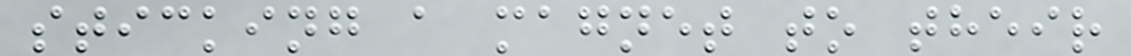sticking a magnet to their
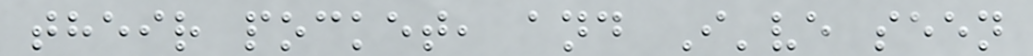their pocket, and I've seen
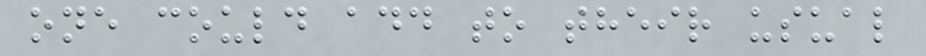one could add to their usual
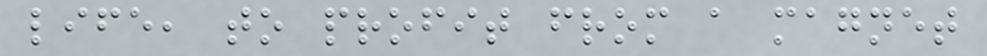life, to profit from a magnet
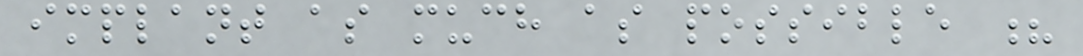implant as much as possible ?
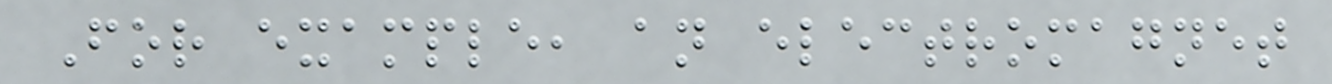For example, an electromagnet
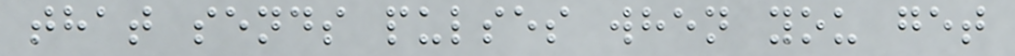that sends pulses when you get
